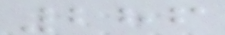286
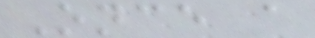Once a
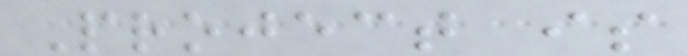Project is
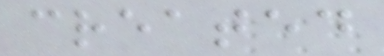created
